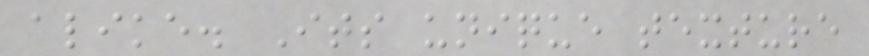alike. Its unique texture
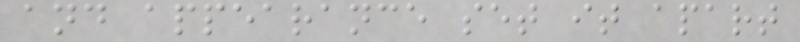and appearance set it apart
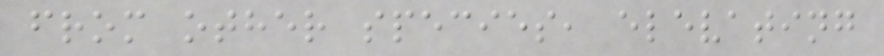from other species, elevating
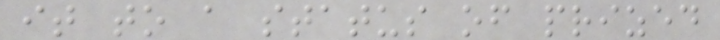it to a status of prized
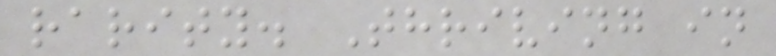rarity. Thriving in
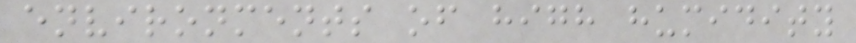environments of high humidity
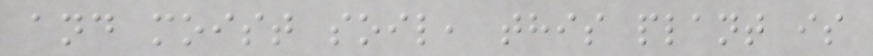and moist soil, this plant is
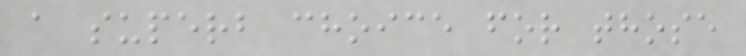a superb choice for those
